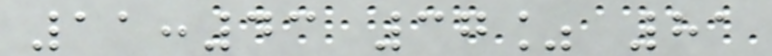11:43 37% 81
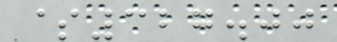$327.00
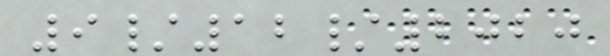9/12/2020
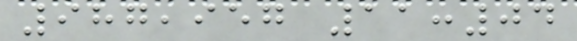987,957 11:04
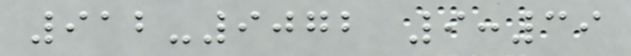912-9072 9:39
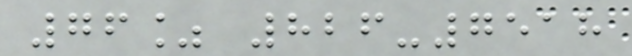76% 826-7518
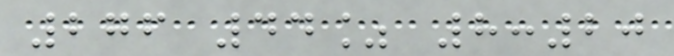276 44% 8:20
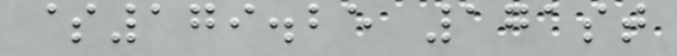$179.25 171st
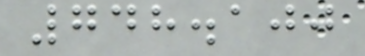748.100
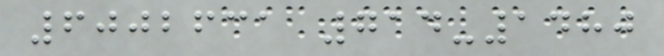6002631 714-1480
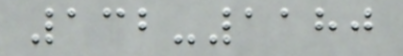132-1180
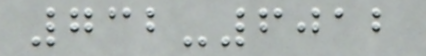732-6012
